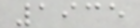1935
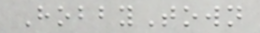HobbyTown
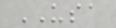USA
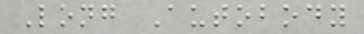Long Autobody
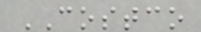COSTCO
